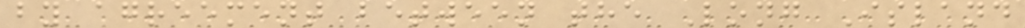by agreement between the Long Island
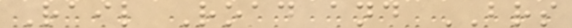Rail Road and BRS
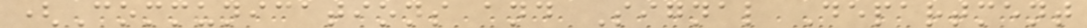(Communications and Signal Department
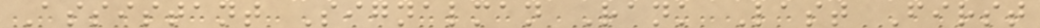Assistant Signalman Rank Last First
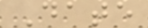Date
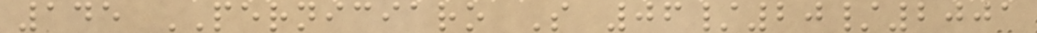145 PERNICIARO S 06/20/2001
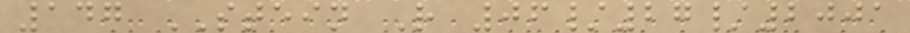147 STEIN R 06/27/2001
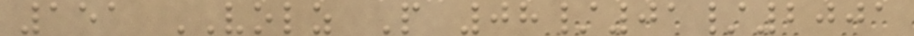151 VOLZ P 08/01/2001
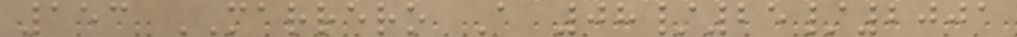153 MARRERO A 08/25/2001
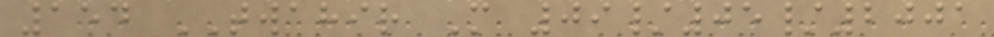154 TWAHIR M 09/05/2001
